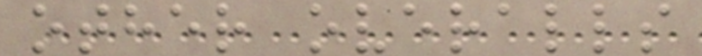other overalls
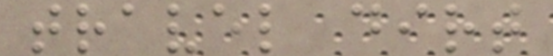travel dirt
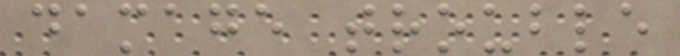damage trouble
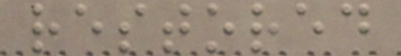restored
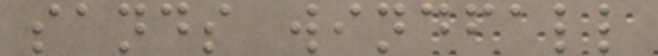sands windfall
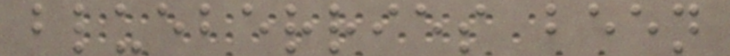blueberries been
